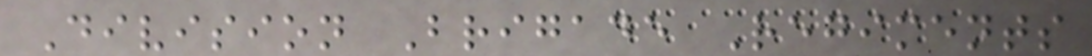Division Brigade Regiments
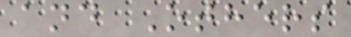and Others
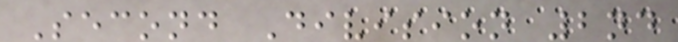Second Division 2nd
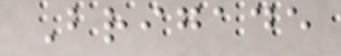Brigade
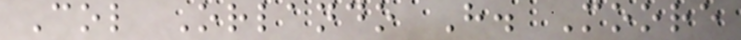Col Orlando H. Moore
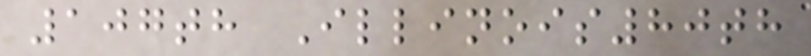107th Illinois80th
